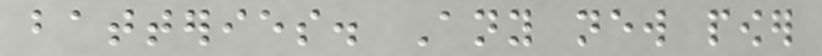batteries. Any new power
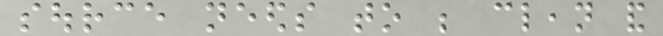source needs to be clean and
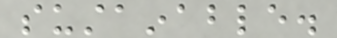sustainable.
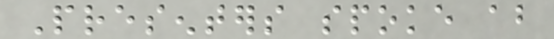Presenters spoke about
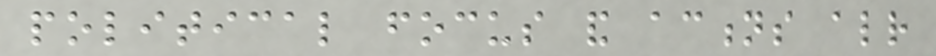political focus and actions already
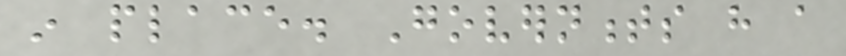in place. Governments have a
